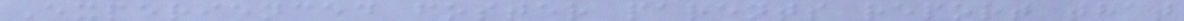Experienced foster parents report that
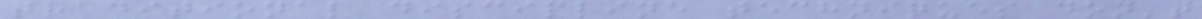traditional discipline techniques don't
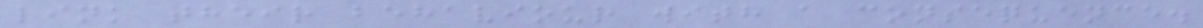link their behaviour with a consequence.
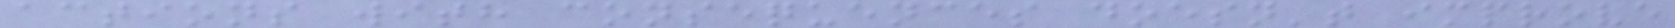actions with consequences doesn't improve
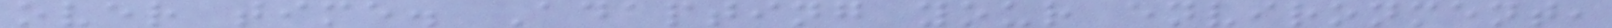over time. Adapting your environment,
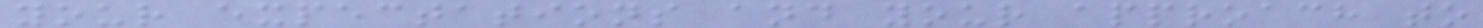your expectations and your approach to
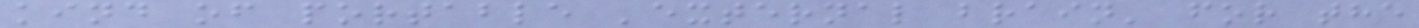kind of portable 'external brain' for the
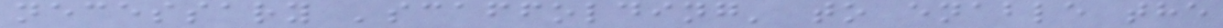necessary 'scaffolding' to enable the
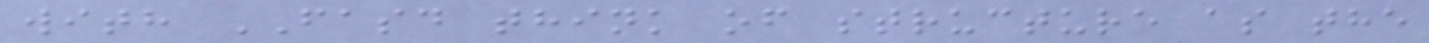with FASD think of structure as the
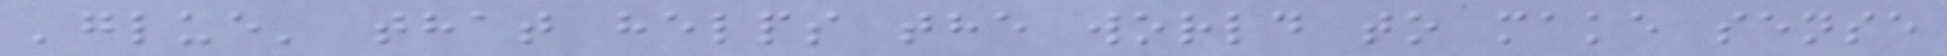'glue' that helps the world to make sense
